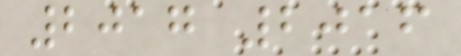2017 2016
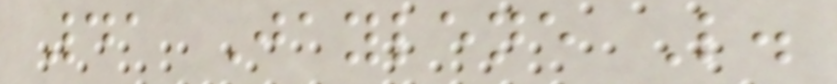41 Jaylene L.
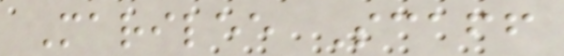Marilee Scaff
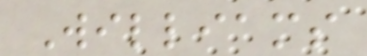Williams
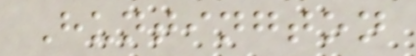Huntington
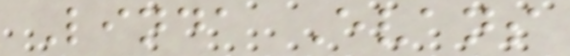Linda Evans
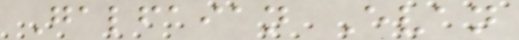Galfaian Evan
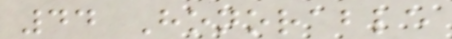44 Honorable
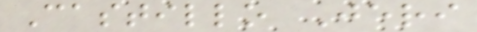Castillo Jeri
